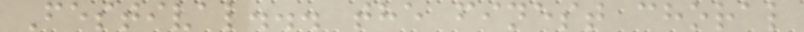Festival... the finest choral
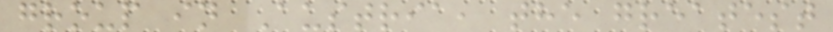group in Austria, the greatest
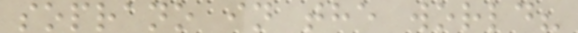soprano in the world?
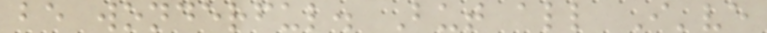be wonderful. But all I've
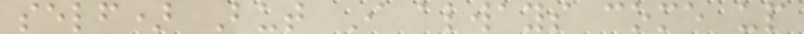self) But I always come up
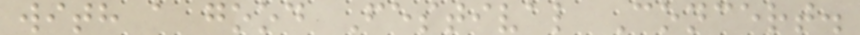with a good Festival Concert.
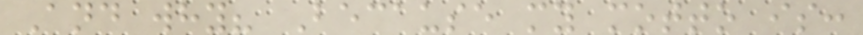And why? Because my motto is:
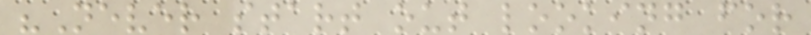"Never start out looking for
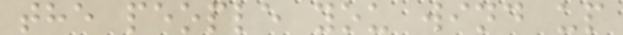the people you wind up
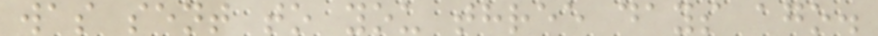was sent to you three days ago.
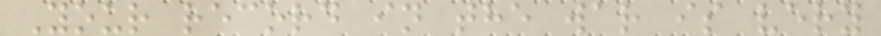Your record in the war is very
